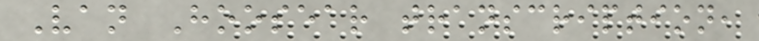Van Hoosear transcription,
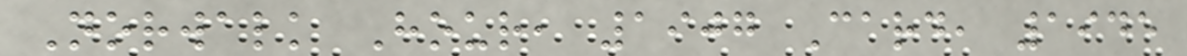Norwalk Hour, 1907 Card, 1945
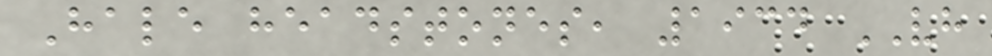Hale headstones, 1934 VH
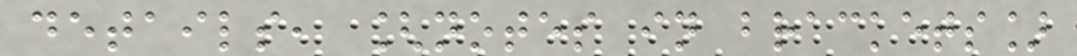details, [notes in brackets]
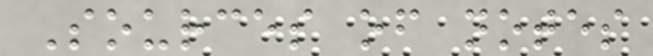Sources of notes
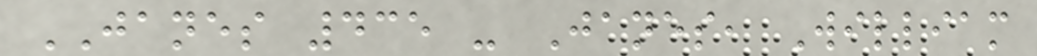JANES 435 - Janes, William
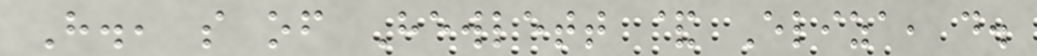H., s of Hewlett & Eliza, d.
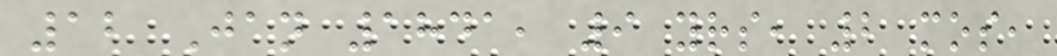12 Jan 1841, 9 yrs, 2 mos,
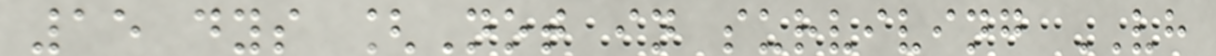15 dys [Not in surviving VH
